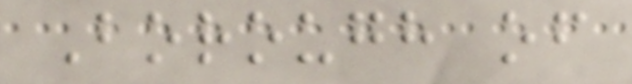Borough of
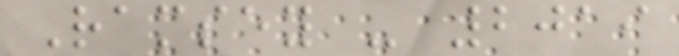Ramsey - 2019
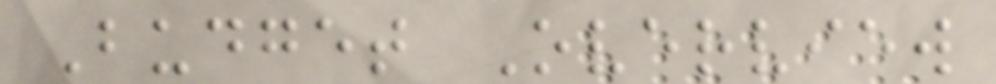Budget Overview
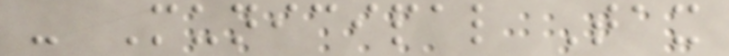- Municipal Tax
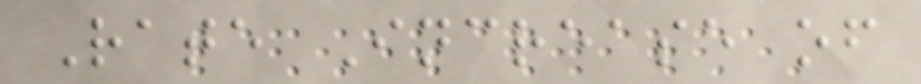Rate Increase of
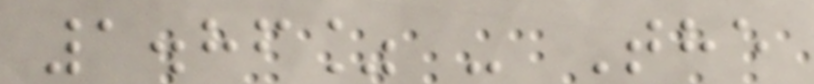1.86% - The
